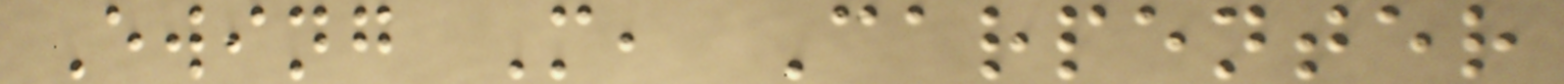Ewing M, Carpenter
